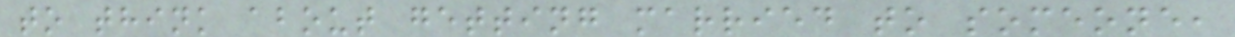to think about getting married to someone,
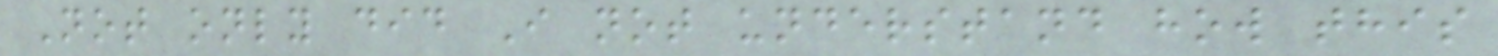Not only did I not understand how this
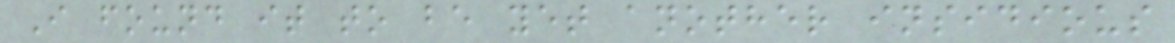I found it to be yet another insidious
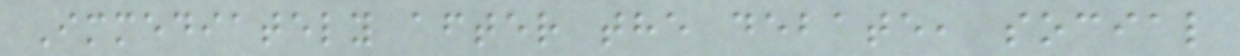Immediately after the debate, social
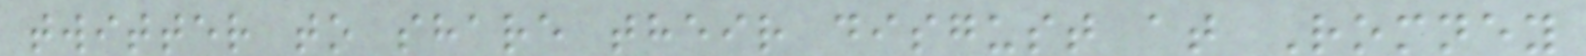twitter to share their disgust at Romney
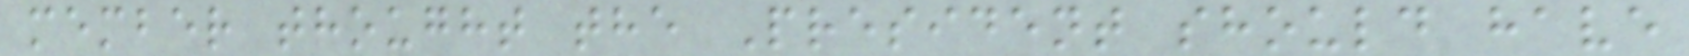member thought the President should have
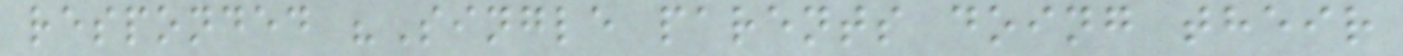responded "Single parents doing their
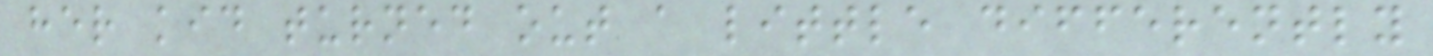her kid turned out a little differently
